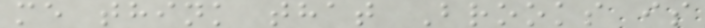me think that Brooks is
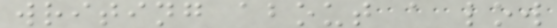writing about a low
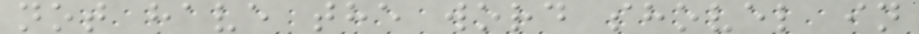not have the word shovel in
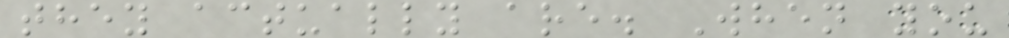they actually are. When you
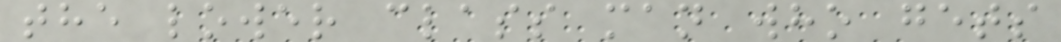the lower class man who gets
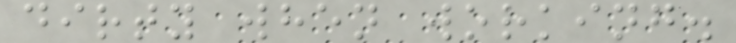dirty when working.
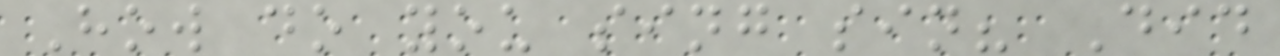How do you sing sin? Did
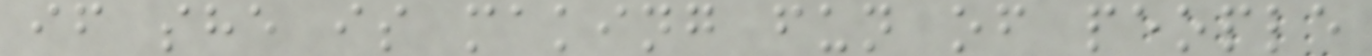if she is making fun of people
